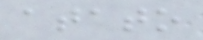atato
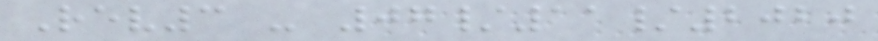Rev3 - 07/11/2020
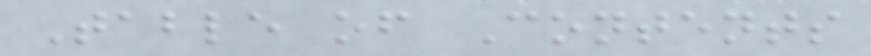Table of Contents
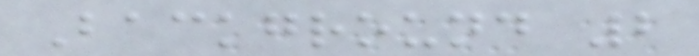Background 2
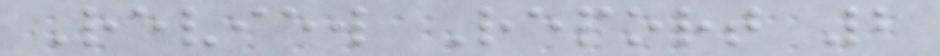Review Report 2
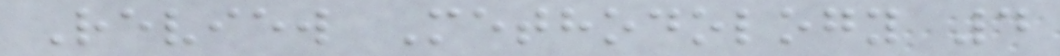Review Methodology 4
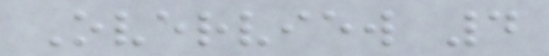Overview 4
